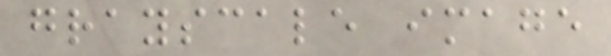grayscale image
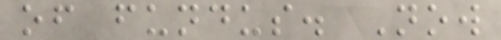of fundus. Now
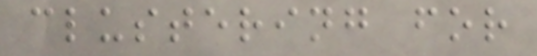clustering for
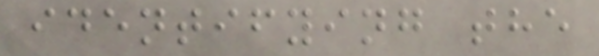identifying the
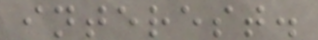interest.
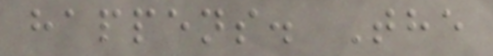happens. The
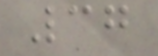37
